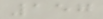157
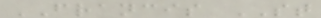FRANCIS ST
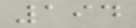194
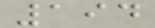194
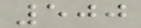500
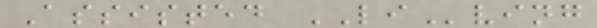Assisted LIving
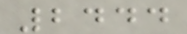2444
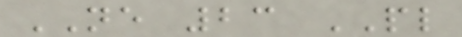NE 23 PL
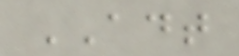ADT
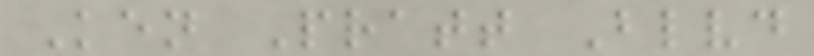Ken Pratt Blvd
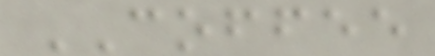COFFEE
